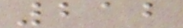212
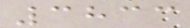3833
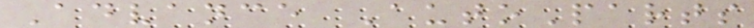Advance AutoParts
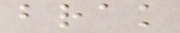brak
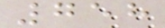758
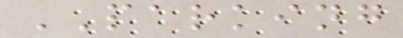PARKING
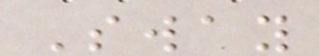Sway
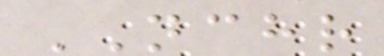NCHR
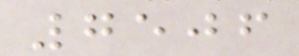7506
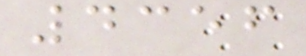4356
